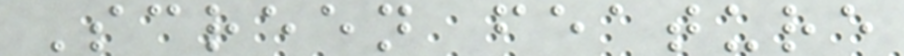Screen feature
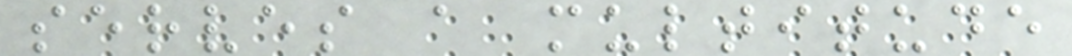serves a multitude
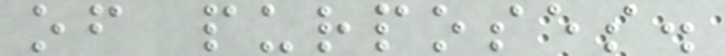of purposes.
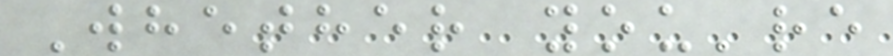Whether you're
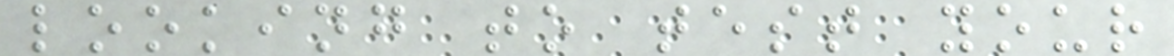looking to test your
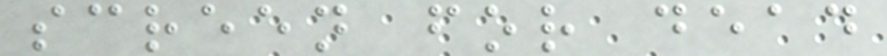screen for dead
